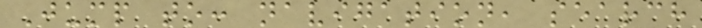Jump to: navigation, search
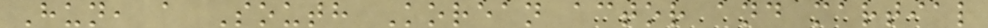Hun, a South Korean actor and martial
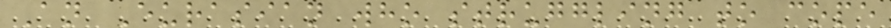An Eurasian who struggling to cope
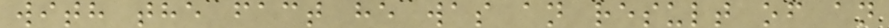with the fact he was an result of an
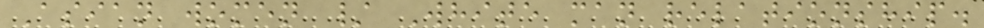Asian women / White man relationship.
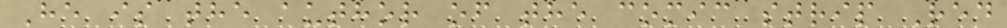He is the author of the comic strip Red
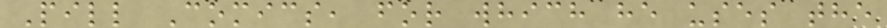Pill Comics, for which he uses the
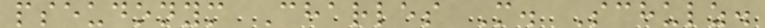pseudonym Charles M. Schulz.
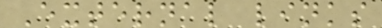External links
